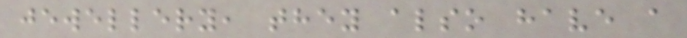jewellery, they also have a
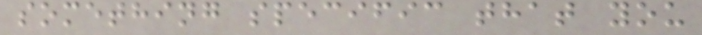something specific that you
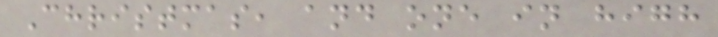Christmas, and one in high
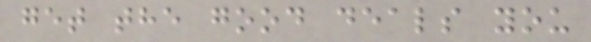get the good deals you
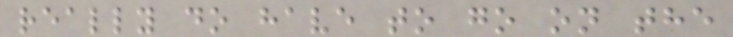really do have to go on the
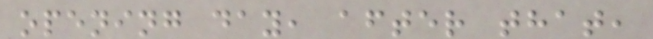opening day, after that,
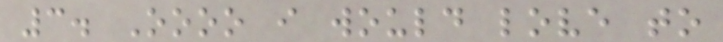3. Oooo i would love to
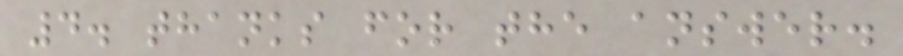4. thanks for the answer.
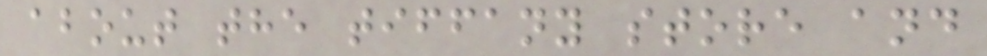about the tiffany store and
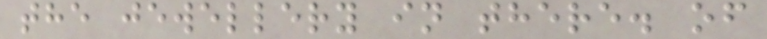the jewellery in there. of
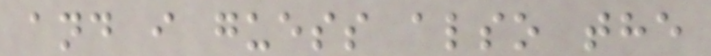and i guess also the
